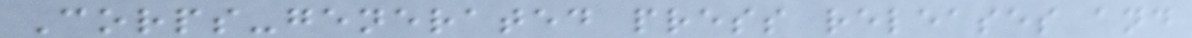Corps-generated press releases and
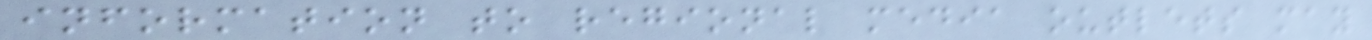information to regional media outlets may
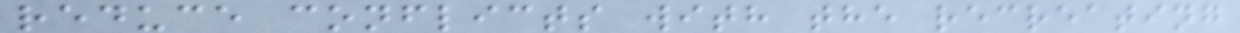reduce conflicts with the recreating
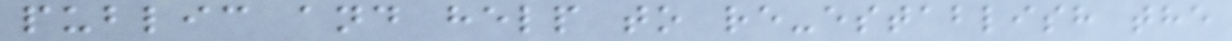public and help to re-establish the
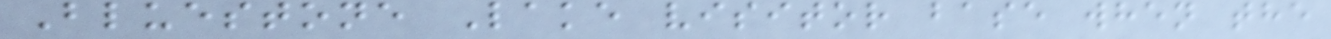Bluestone Lake visitor base when the
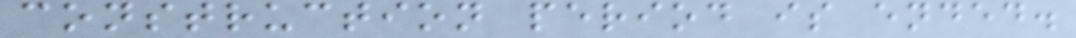construction period is ended.
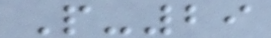P-29
